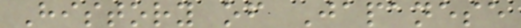History of Japanese
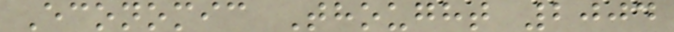Economic Thought 2004
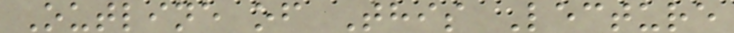Outline of This Lecture
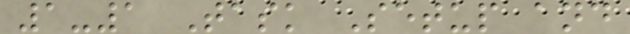1-1 Task Setup and
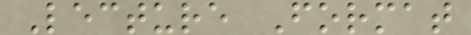Lecture Format
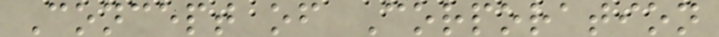Concept of Corporation
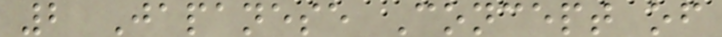2 Japanese Concept of
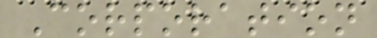Corporation
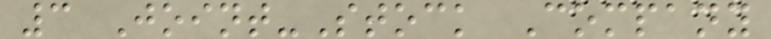3 Joint-Stock Company
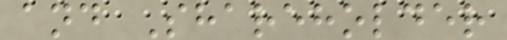and Shareholder
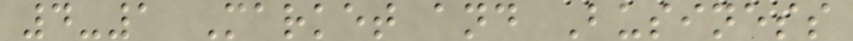4-1 Market and Business
